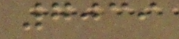7039
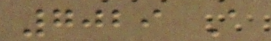7029 A
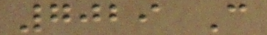7029 C
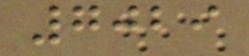7029
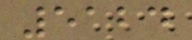5124
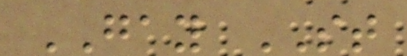GAY ST
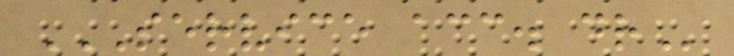SERVICE ACC. DR
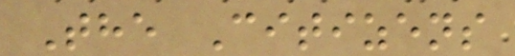The Citizens
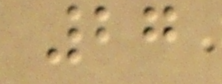27
